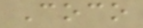Coco
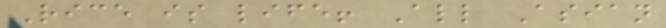Rice is life! All Asian
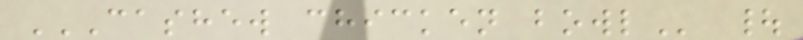CASHEW CHICKEN BOWL |
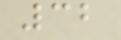32
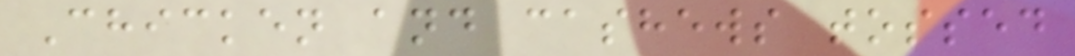Chicken and cashews tossed
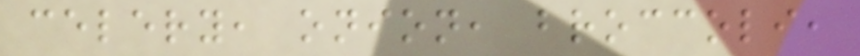celery, onion, broccoli,
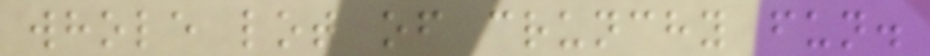whole lot of crunchy fun.
